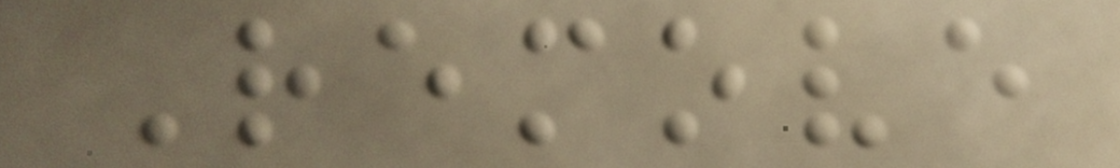Remove
